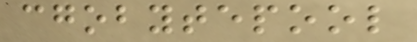cgobytepool
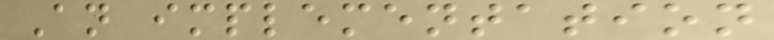An implementation
